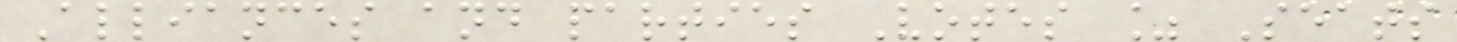Alliances and parties Votes % Seats
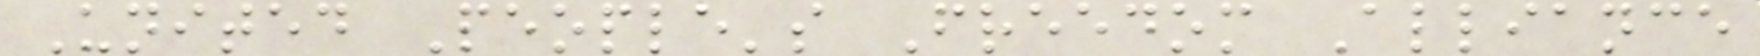United People's Freedom Alliance
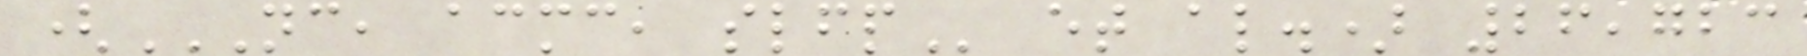(NC, ACMC, SLFP et al.) 26,723
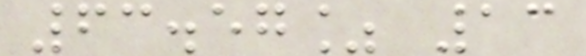63.57% 13
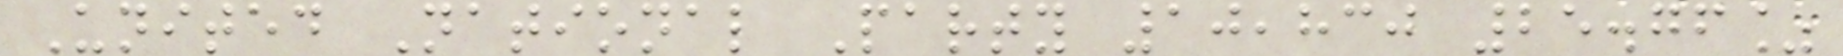United National Party 10,830 25.76%
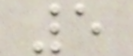5
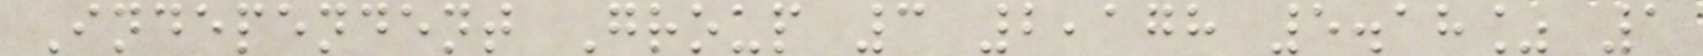Independent Group 3 2,178 5.18% 1
